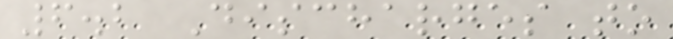6.2 Discharges to
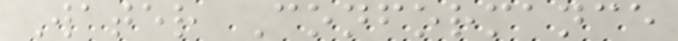Water Conformance
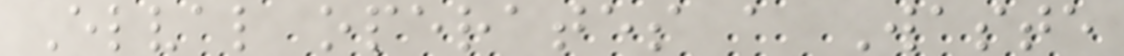Elval operates a Waste
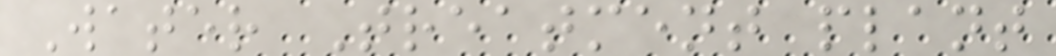Water Treatment plant
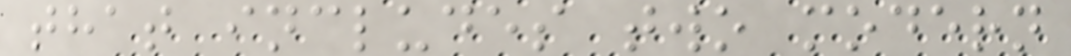that includes two modern
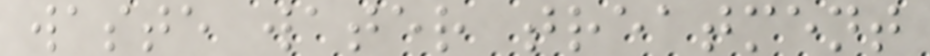waste water treatment
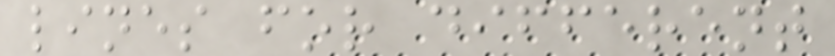lines for different
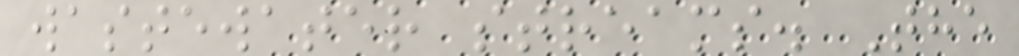wastewater streams. The
